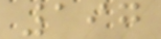197
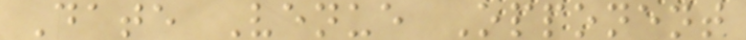Date Venue Opponent
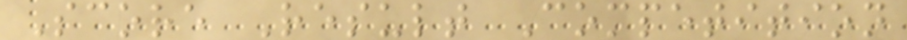Score Result Competition
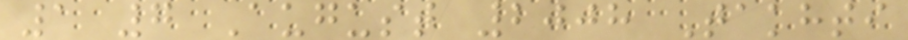1 7 August 2008 Takhti
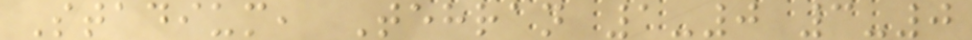Stadium, Tehran 1-0 3-0
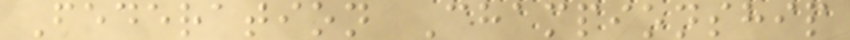Federation Championship
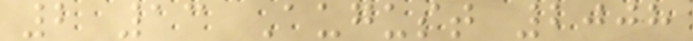2 13 August 2008
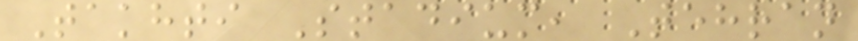Takhti Stadium, Tehran
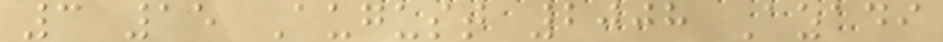3 15 August 2008 Azadi
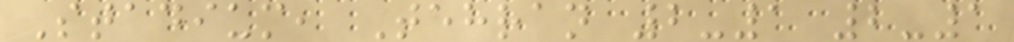Stadium, Tehran 2-1 2-1
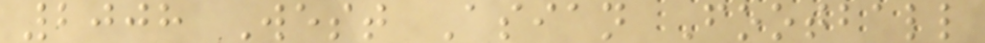2008 West Asian Football
